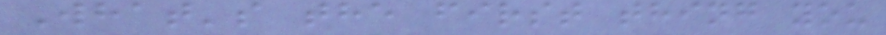What's the first thing you
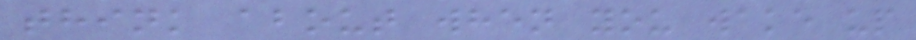think about when you wake up
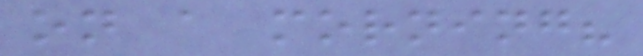on a morning?
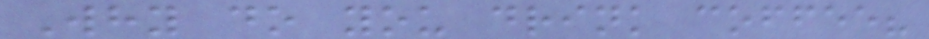Why do you drink coffee?
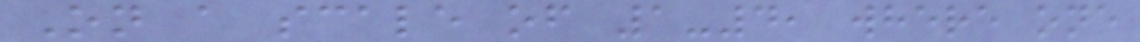On a scale of 1-4, where one
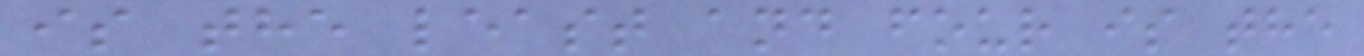is the least and four is the
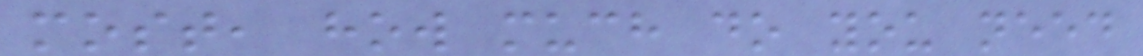most, how much do you need
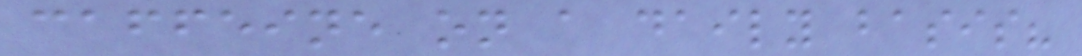caffeine on a daily basis?
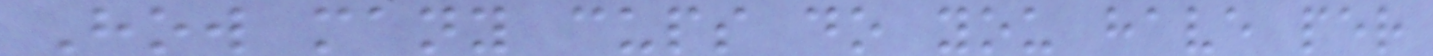How many cups do you have per
